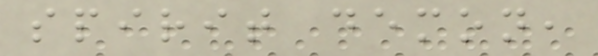spirit demon,
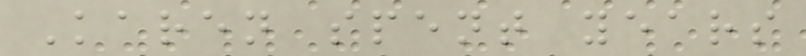Karen spent years
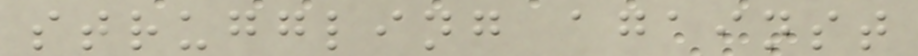struggling against
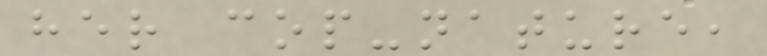her cop-nature,
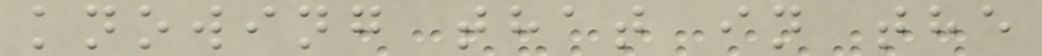knowing that in the
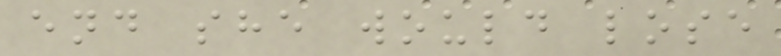end she would lose
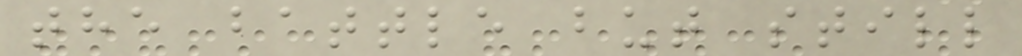the battle but still
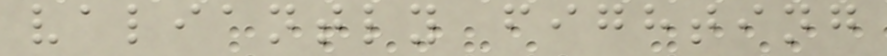valiantly fighting
